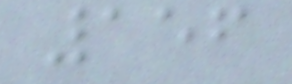156
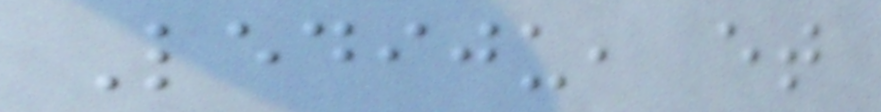Lediju, et
